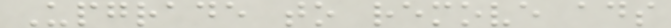Upgrade to remove ads
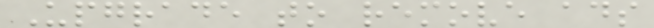Upgrade to remove ads
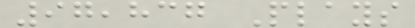97,837 Plays
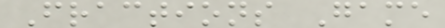Fractions Game
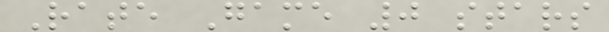Rate Game 0 stars
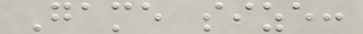Game size:
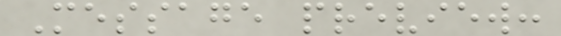Message preview:
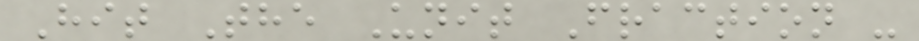Hit The Unit Fraction -
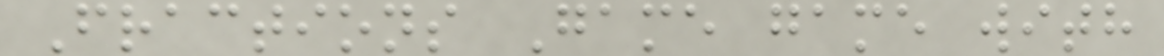Fractions Game game with
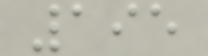195
